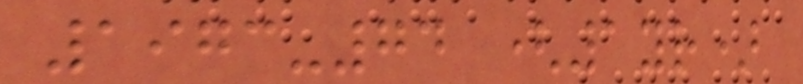1973-74 (1yr)
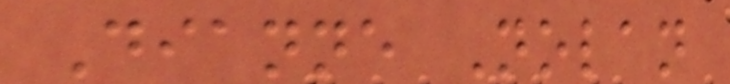Dianne Nolan
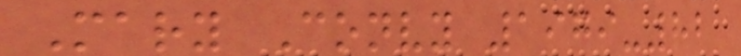Mary Convy 1979-82
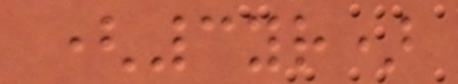(3yr)
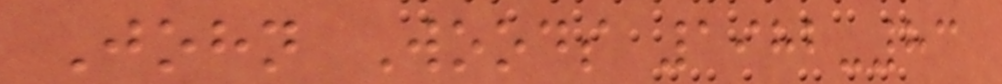John Woods 1982-83
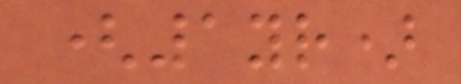(1yr)
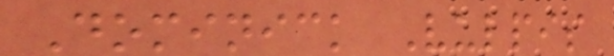Dominick Vulpis
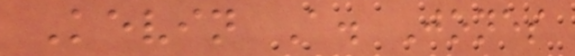Kevin A. Jones
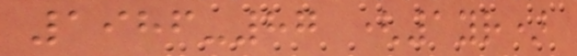1986-87 (1yr)
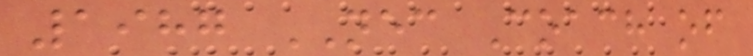1987 NEC Coach of
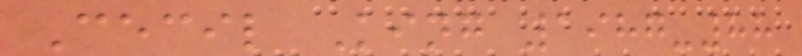Cecil King 1987-88
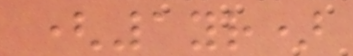(1yr)
